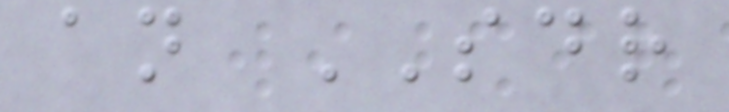an SDR
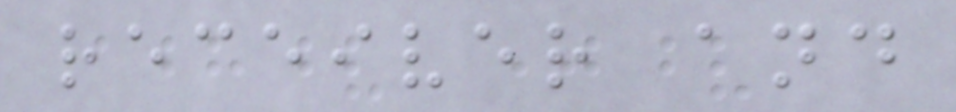receiver and
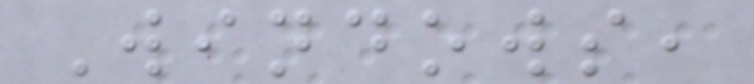Windows,
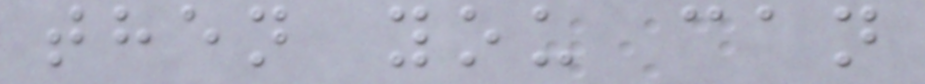then you can
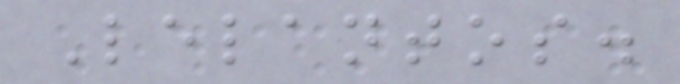Lelantos.
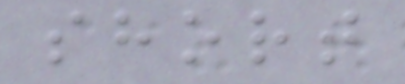short
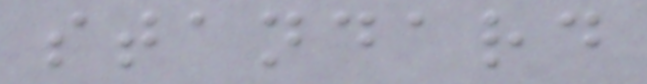standard
